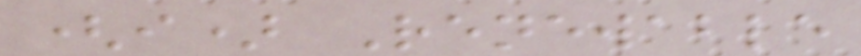(i) Renewable
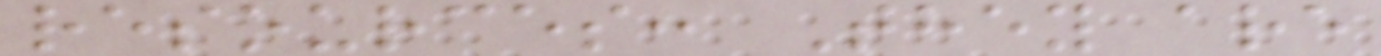resources: They are
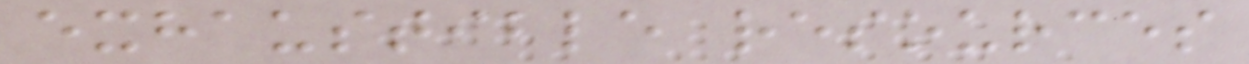exhaustible resources
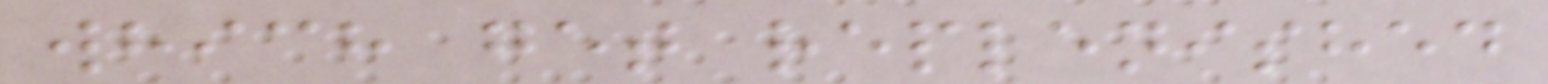which get replenished
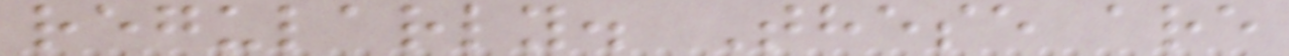regularly. These are
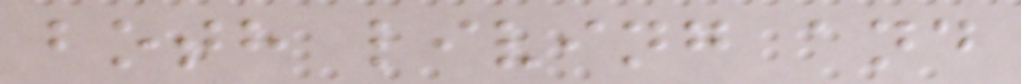both living and
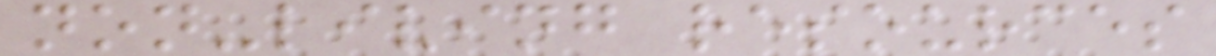non-living resources
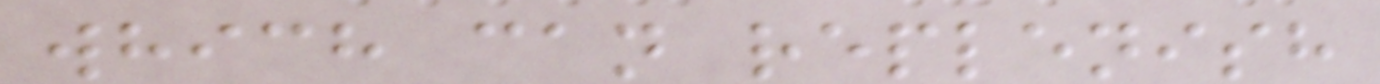which can replenish
